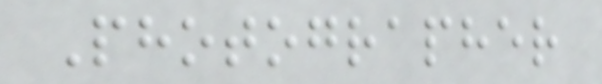Photographer
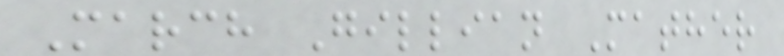March Gillian Mather
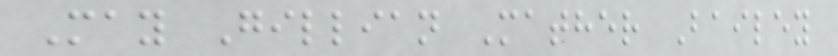May Gillian Mather Bailey
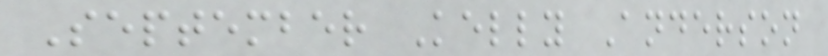September Kelly Anderson
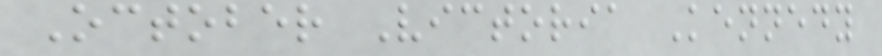October Victoria Kennedy
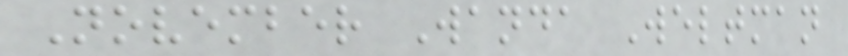November Wanda Weltman
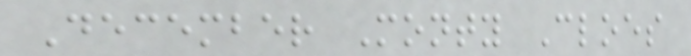December Monty Cloes
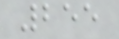255
